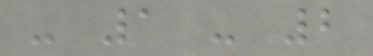- 1 - 2
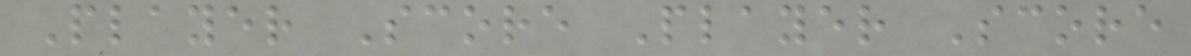Player Score Player Score
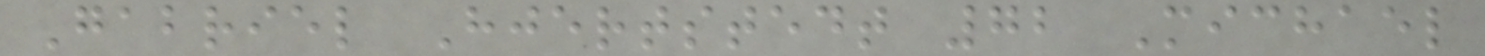Gabriel Hjertstedt 72 Michael
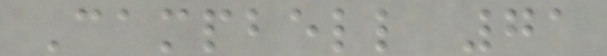Campbell 71
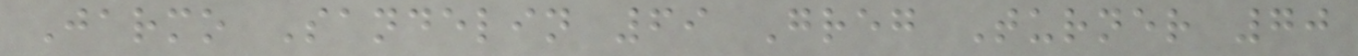Jarmo Sandelin 69 Greg Turner 70
